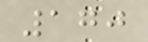170
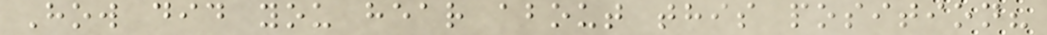How did you hear about this position?
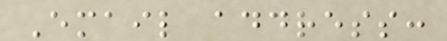Email address:
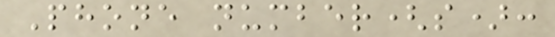Phone number(s):
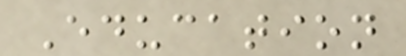Education
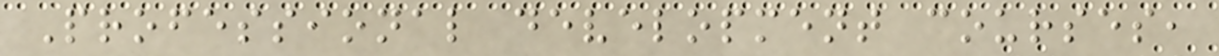Professional development courses,
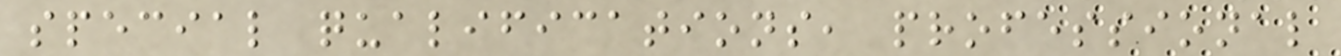special qualifications, professional
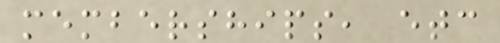memberships, etc
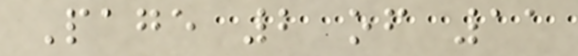Page 2 of 11
